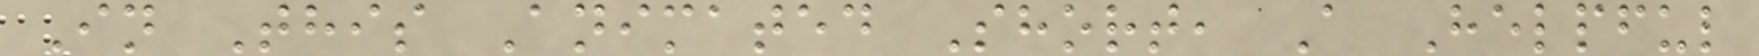In This Animated Short, A Helpful
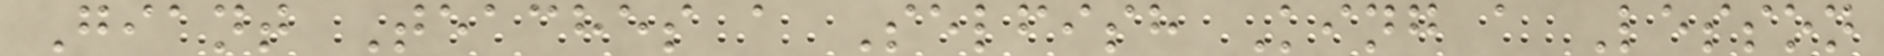Giant Teaches a Selfish King a Lesson
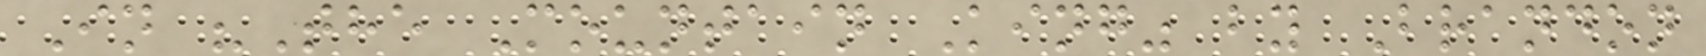In "The Mountain King" by Brandon
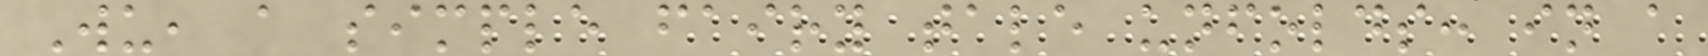Wu, a simple fairy tale unfolds: in a
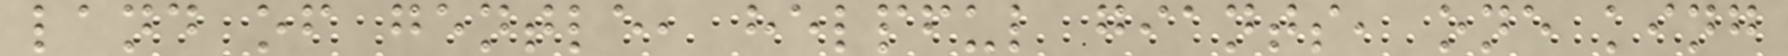land of gentle, helpful giants, one king
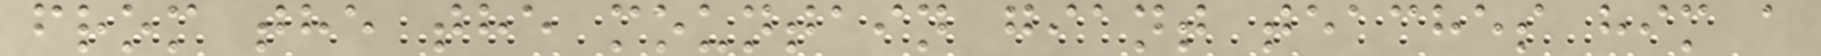from the the mountain giant teaches him a
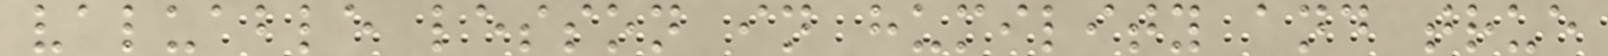valuable lesson in humility and true
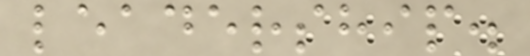leadership.
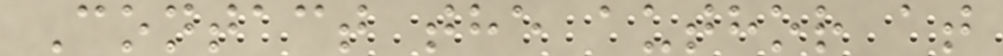Contact the author at
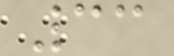33
